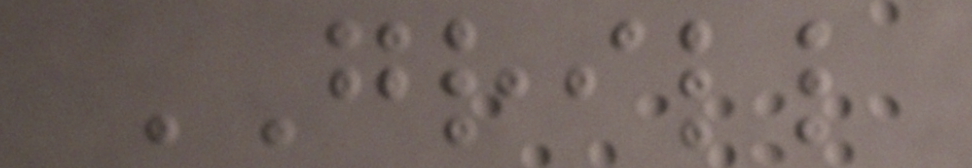GRILL
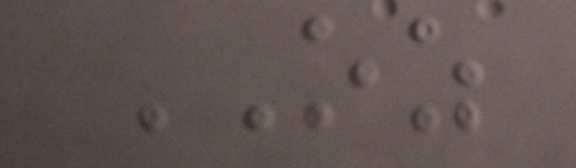OZ
